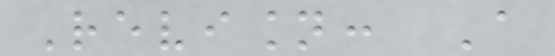Revision: A
